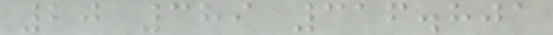20 389 316.801
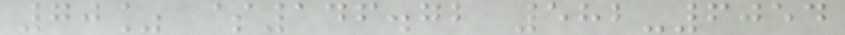70% $146.72 582-6054
